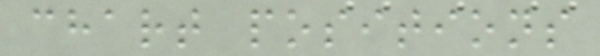chart positions
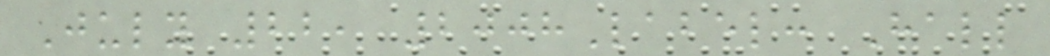July 22, 2008Label: Hall
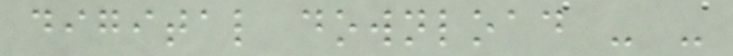digital download - -
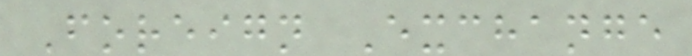Foreign Exchange
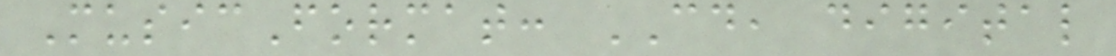MusicFormat: CD, digital
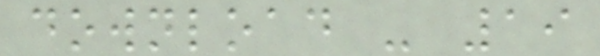download - 19
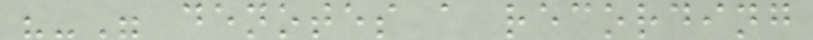"-" denotes a recording
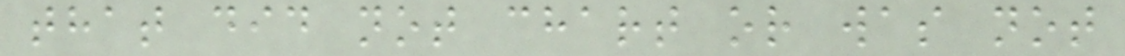that did not chart or was not
